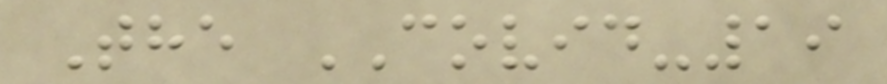The COVID-19
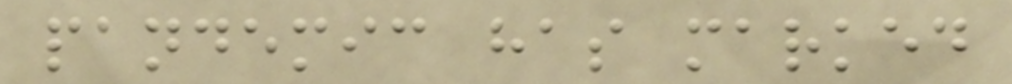pandemic has marked
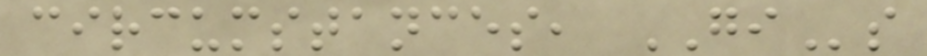circumstances, GIs
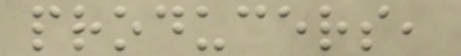producers,
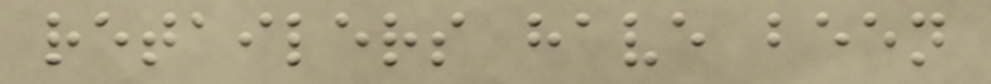retailers have been
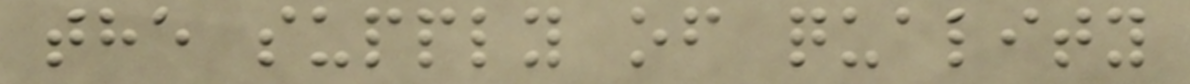the supply of quality
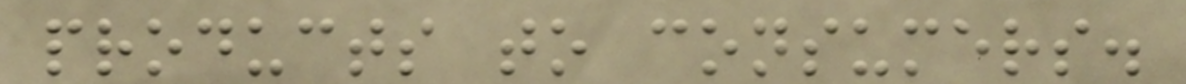products to consumers.
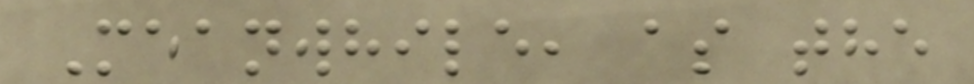Meanwhile, as the
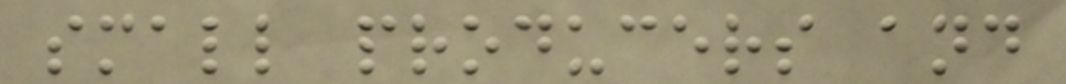small producers and
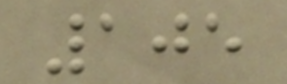105
